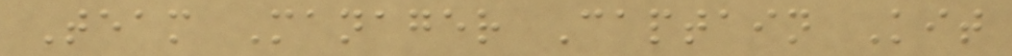Team Manager Captain Kit
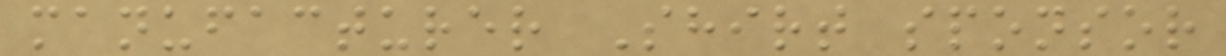manufacturer Shirt sponsor
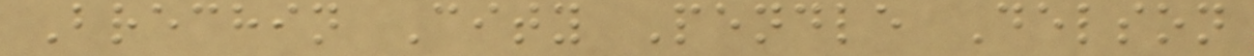Brechin City Pendle Delson
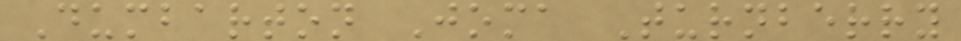Dumbarton Joma Turnberry
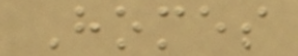Homes
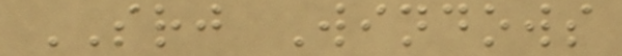SRJ Windows
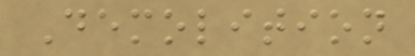Demolition
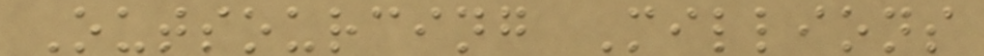Outsourcing Millions
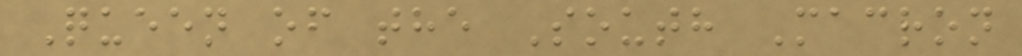Queen of the South Macron
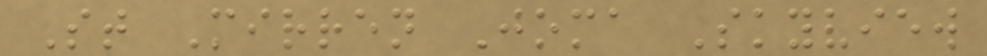St Mirren Joma Skyview
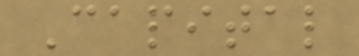Capital
